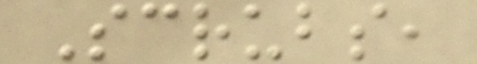Scrubs,
